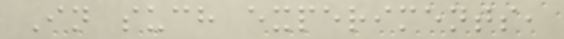In such experiments,
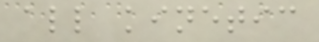all kinetic
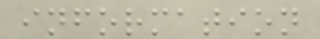information
